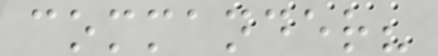commander?
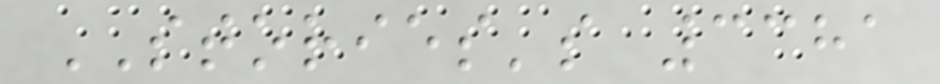STORIES's 3381
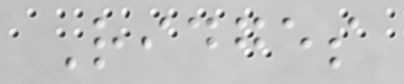Ridges
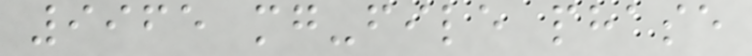9965 mg-file phase
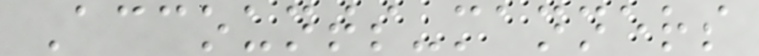Accounts-manners
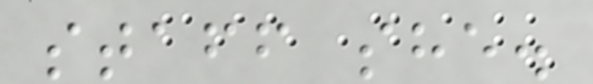staff she.
